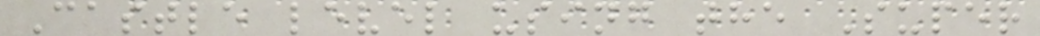Castle level using the Super
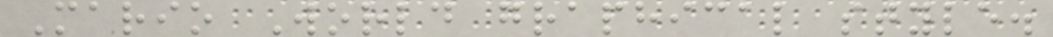Mario World graphical style.
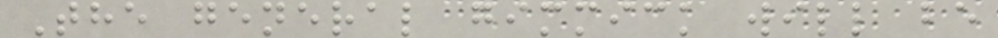The general gimmick will be
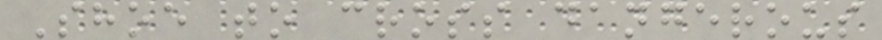Shoe to cross dangerous
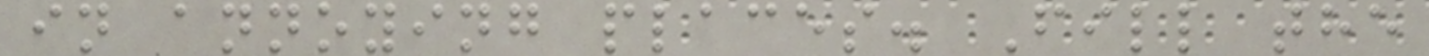in annoying places. Fill the
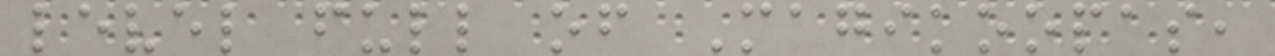level full of Magikoopas,
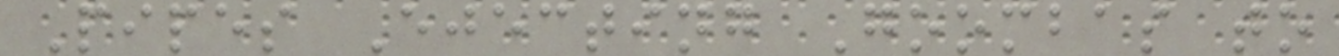Pipes Ejecting Goombas to
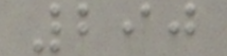290
